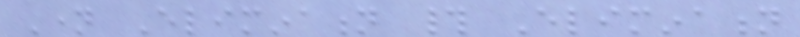Name Elimination # Elimination
